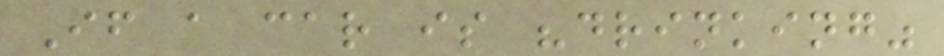If a car is "drinking"
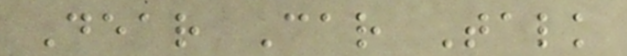Dear Car Talk
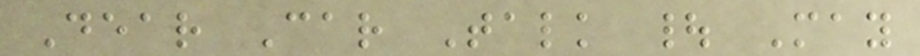Dear Car Talk | May
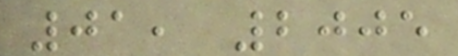01, 2005
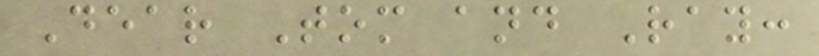Dear Tom and Ray:
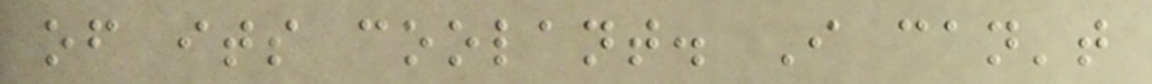of its coolant. I can't
